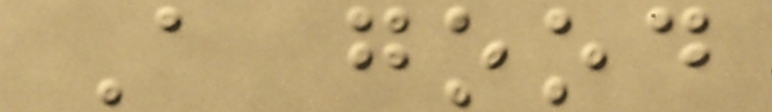A good
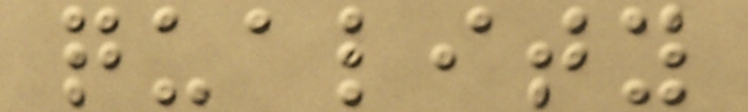quality
